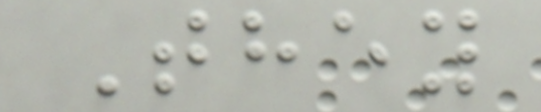They
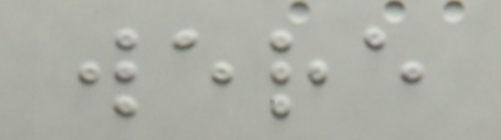were
